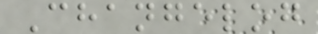Changelog
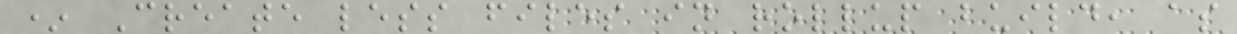* Create less files in rollup build, as
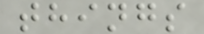things
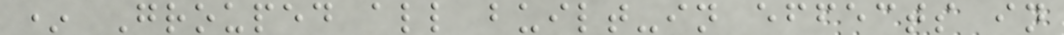* Grouped all built-in effects in
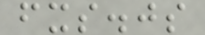fxs.js
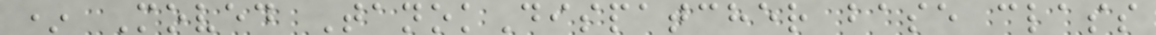* Moved TanokDispatcher base class
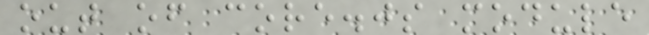out of core.js module
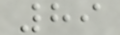89
